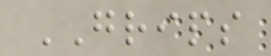GRIPS
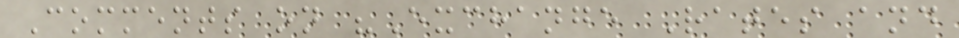Comments on "Exchange Rates and
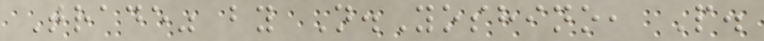Trade" by N.Yoshino, P.
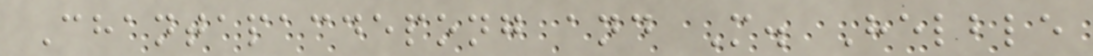Chantapacdepong and M. Helble
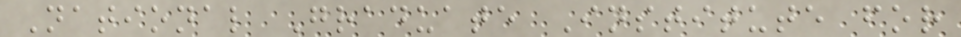National Graduate Institute for
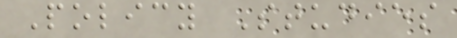Policy Studies
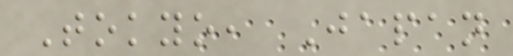Tokyo, Japan
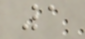1
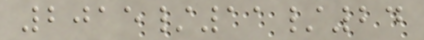2015/11/24
